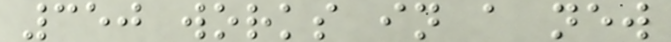350 works in a new
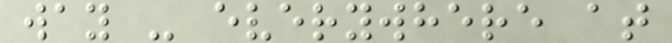way - everywhere at
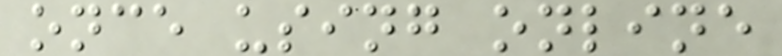once using online
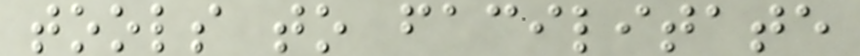tools to facilitate
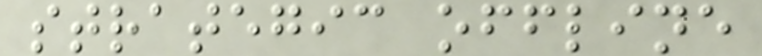strategic offline
